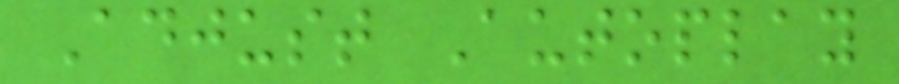Adjust Autoplay
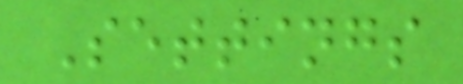Settings
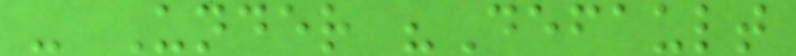- Under "Default
